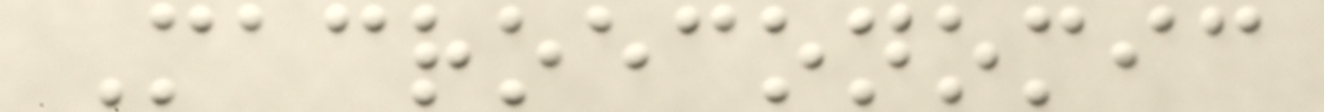Macroeconomic
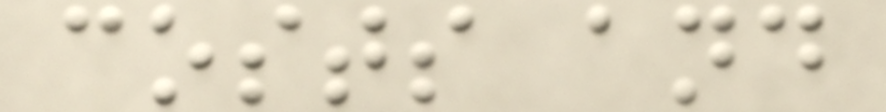costs and
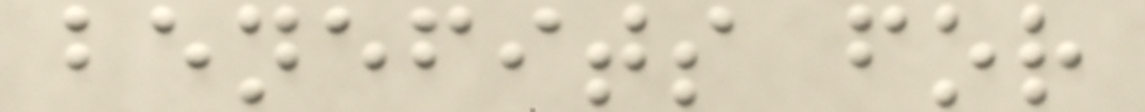benefits for
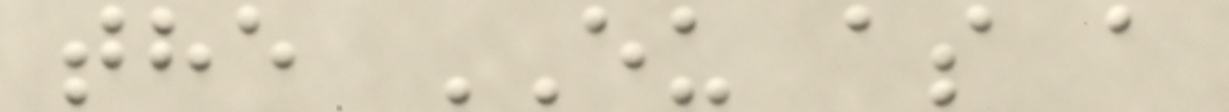the EU as a
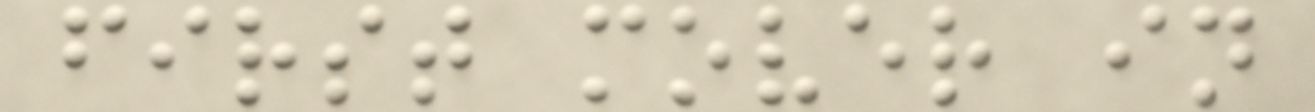first mover in
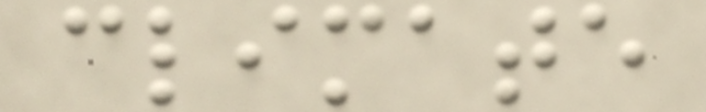climate
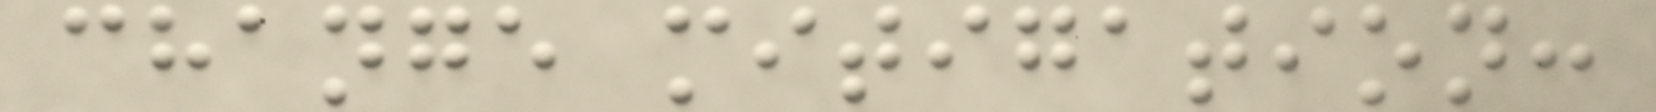change mitigation:
